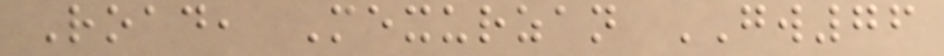Road, Mexurzan GW76
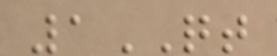1QT
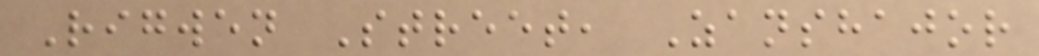Rigwen Street, Zanshajor
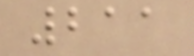211
